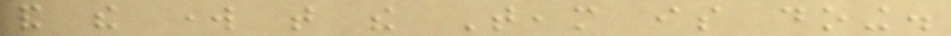and the work that the Team is doing.
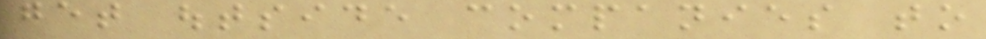get outside companies to
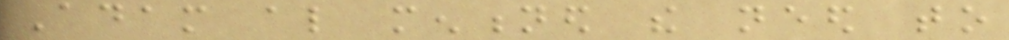Adam also mentioned the need to
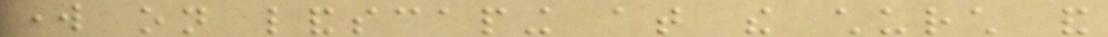work on landscaping at the church and
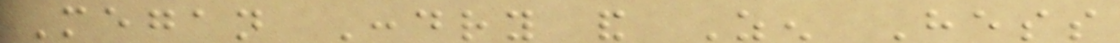Megan Condry and Zen Hess
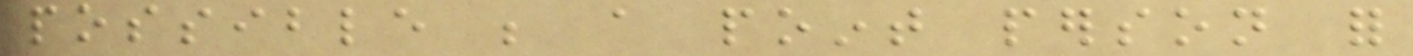possible be a point person for
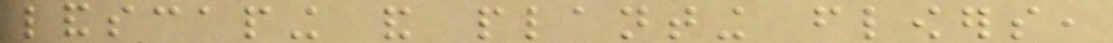landscaping and planting flowers,
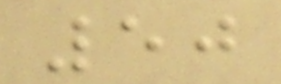50
